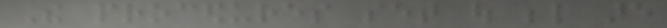The procedures set out below are
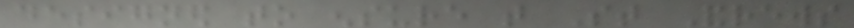designed to ensure that St Andrews
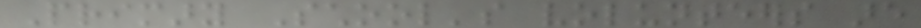Primary School's volunteers are
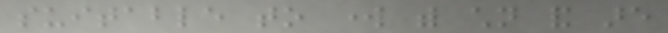suitable to work with children and are
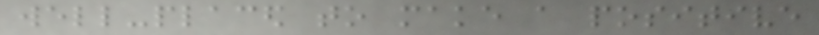well-placed to make a positive
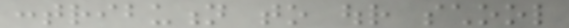contribution to our school
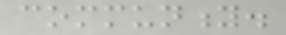community.
